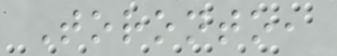Toronto,
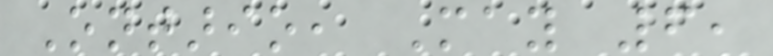Ontario, May 6,
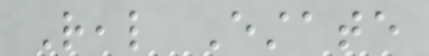Real Estate
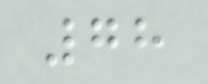78
